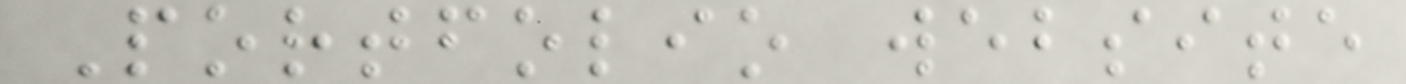Portfolio website
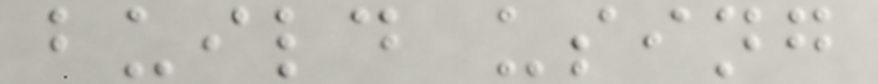build using
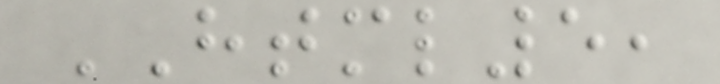HTML5,
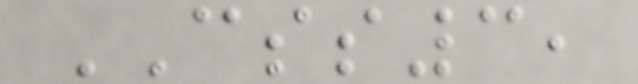CSS3,
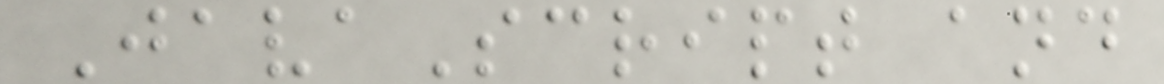JavaScript and
